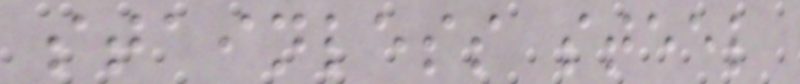stainless steel
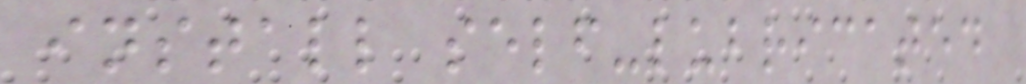install self-lubricated
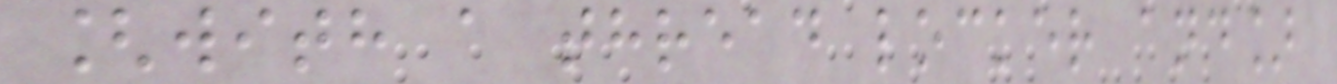[with a thread locker and]
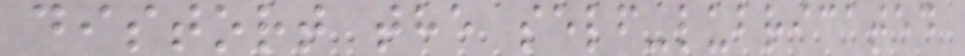distort the self-lubricated
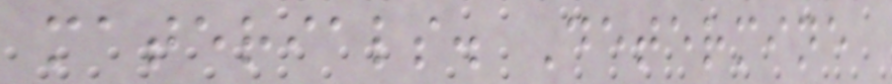materials. Determine
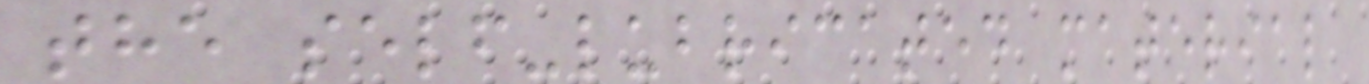the self-lubricated material
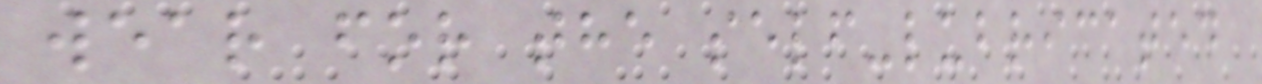wear for the self-lubricated
